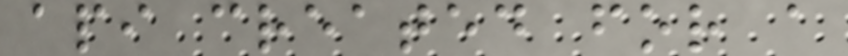api created for a
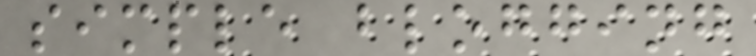simple blogging
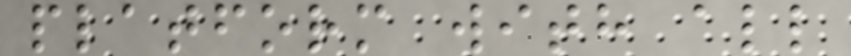platform with all
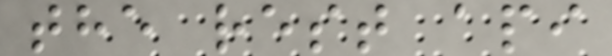the rest api
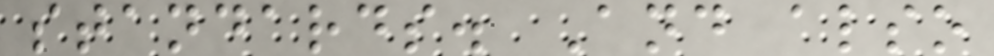standards. And also
